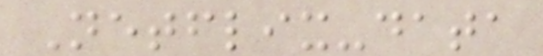Netflix-data
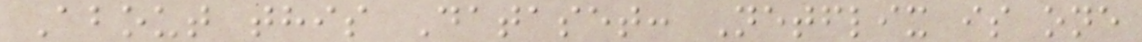About this Dataset: Netflix is one
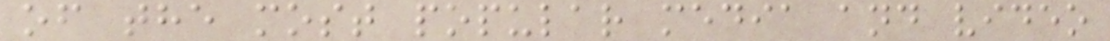of the most popular media and video
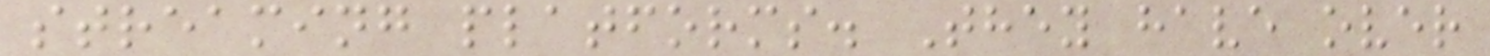streaming platforms. They have over
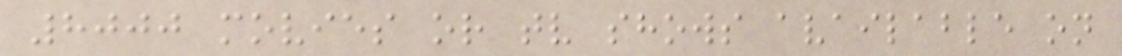8000 movies or tv shows available on
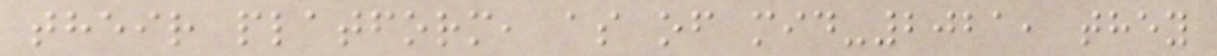their platform, as of mid-2021, they
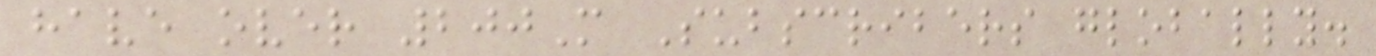have over 200M Subscribers globally.
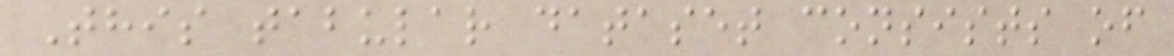This tabular dataset consists of
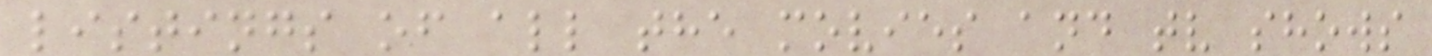listings of all the movies and tv shows
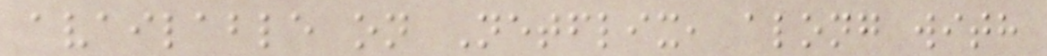available on Netflix, along with
